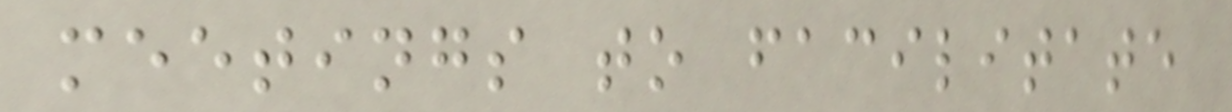meetings to facilitate
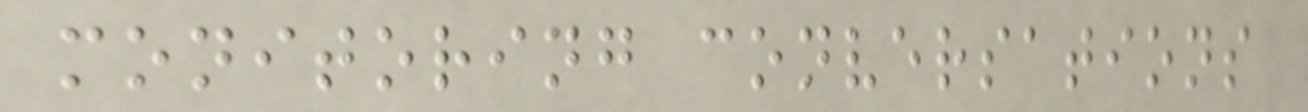monitoring conversations
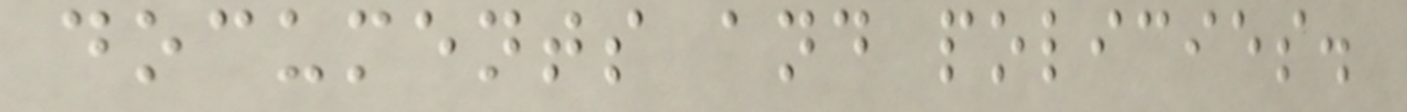documents and policies.
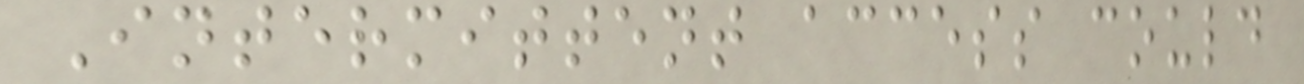Intermittent access could
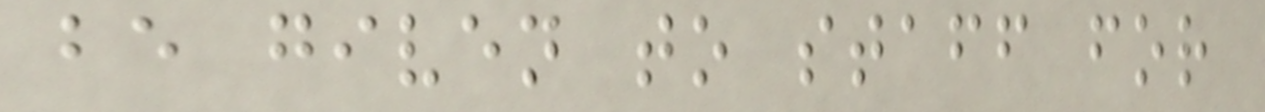be given to staff for
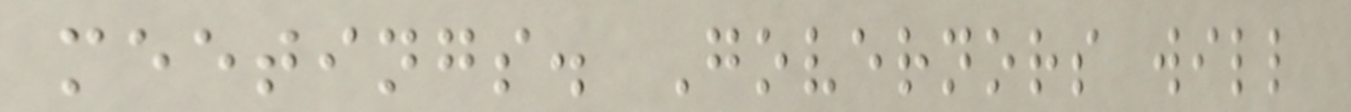meetings. Governors will
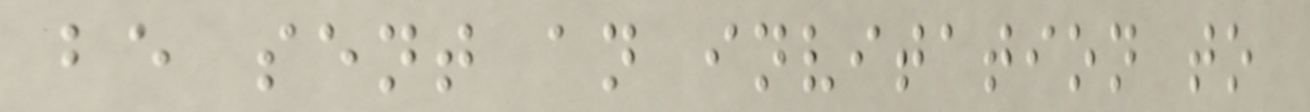be sent an invitation to
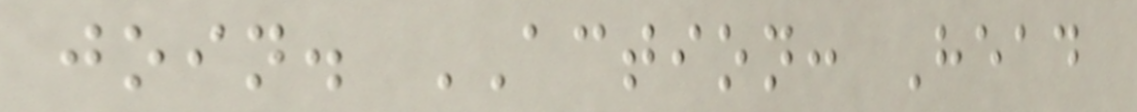join. ACTION: Head
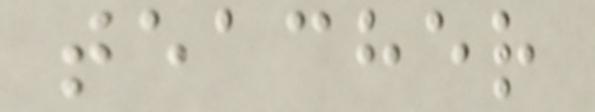teacher
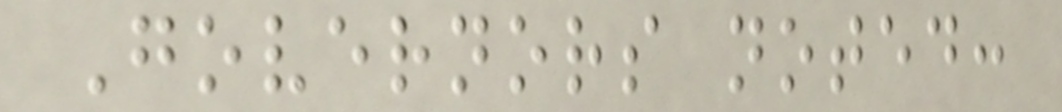Governors noted:
